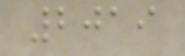2019
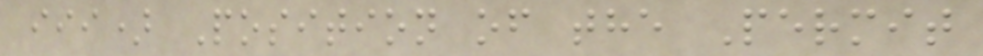iii) Position of the Permit
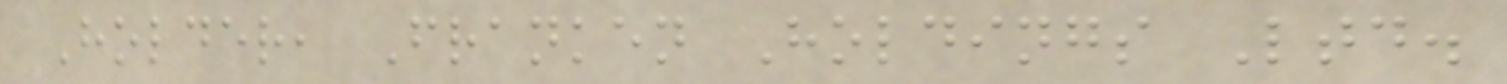Holder, Franken Holdings Ltd.
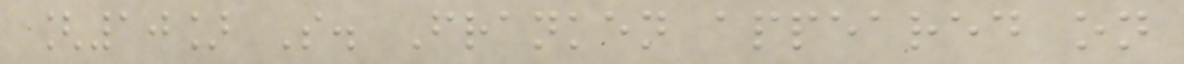[10] S. Franken appeared on
